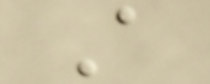A
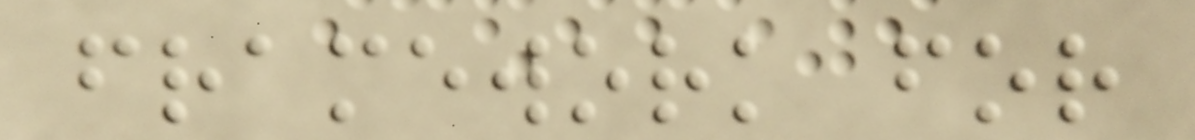framework for
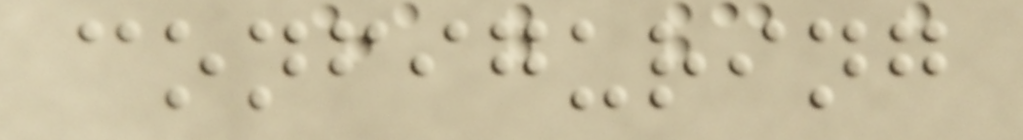configuring
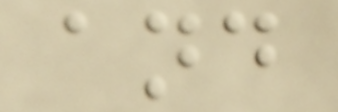and
